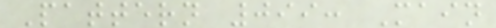Pattern 099: Main
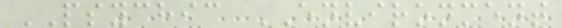PSYCHIC ENVIRONMENT
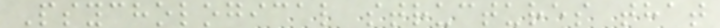Psychological structures that
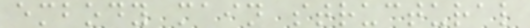embody main structural
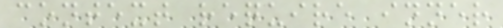context require inner
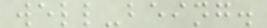well-being.
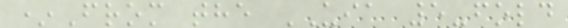*From the UIA 5-fold
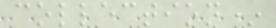collection*
